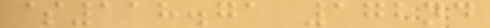$118.71 172nd
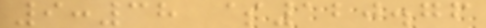9:38 $120.76
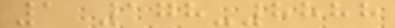1 178-8888
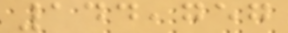144,757
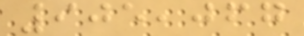905,067
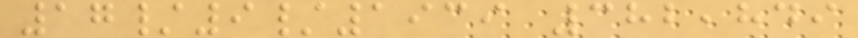17/9/1939 382,849
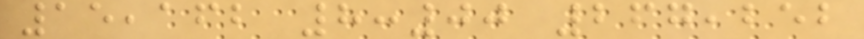15,162 8:00 267,252
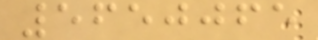5650065
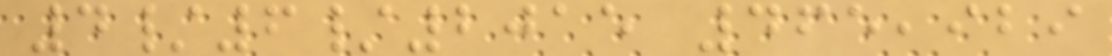4/6/2015 465,929
